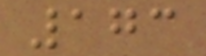173
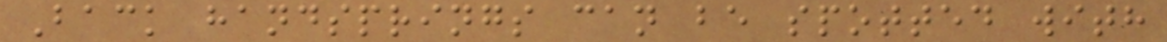Back handsprings can be spotted with
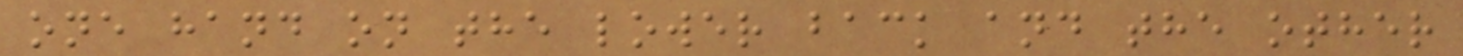one hand on the lower back and the other
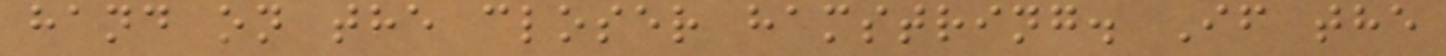hand on the closer hamstring. If the
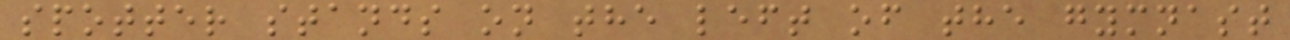spotter stands on the left of the gymnast
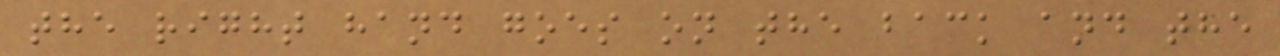the right hand goes on the back and the
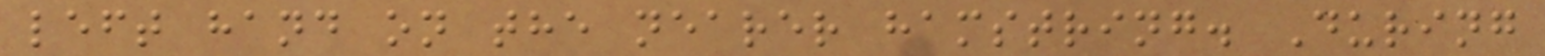left hand on the nearer hamstring. During
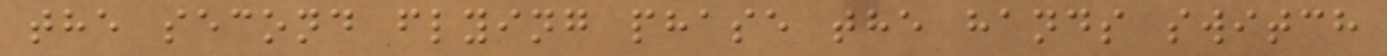the second flying phase the hands switch
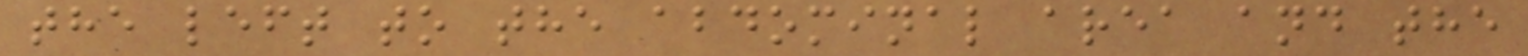the left to the abdominal area and the
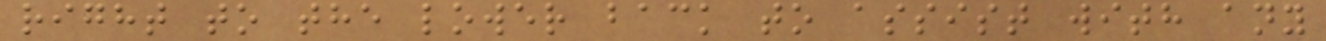right to the lower back to assist with any
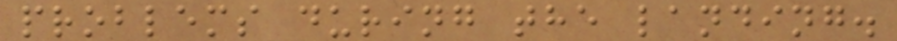problems during the landing.
